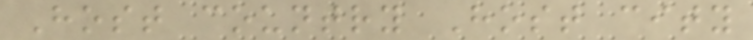Host country Host city
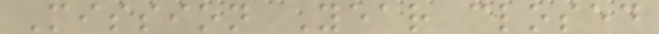Mission Year closed
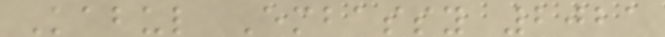Kabul Embassy 2021
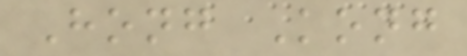Hong Kong
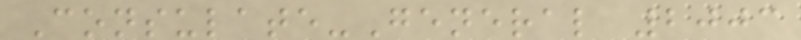Consulate-General 2003
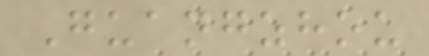Guangzhou
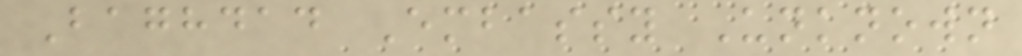Baghdad Embassy Unknown
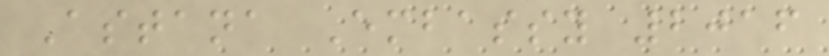Astana Embassy 2016
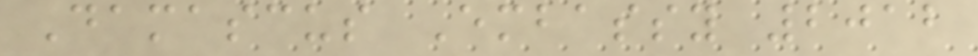Damascus Embassy 2012
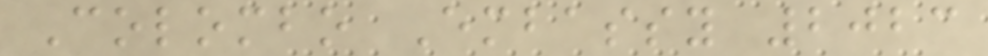Colombo Embassy 2023
